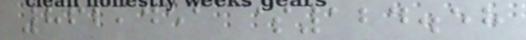862,451 $124.58
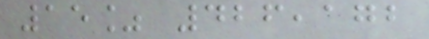15% 426,172
